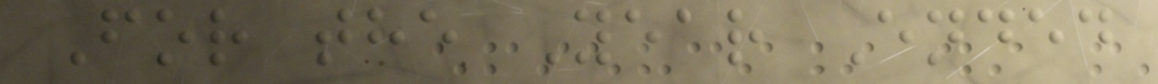For the Year Ended
